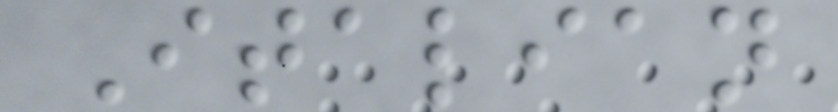Italian
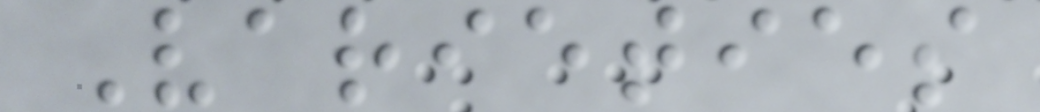Varieties
